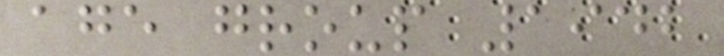age group 1942
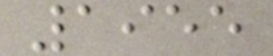1955
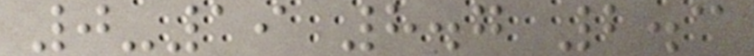0-19 8.7 2.3
